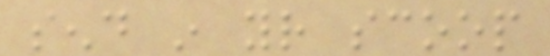send in your scoop
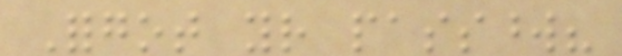Forgot your password?
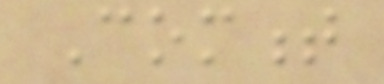Comment
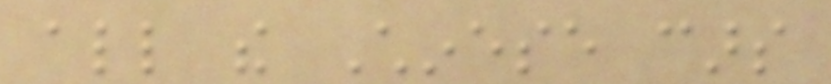all the Chinese cars
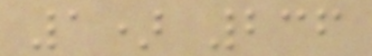1) 236
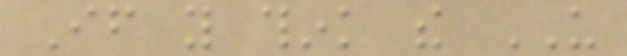If you think the US
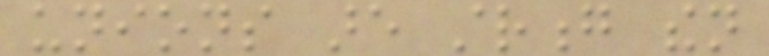unions are strong then
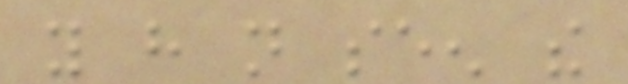you have not seen the
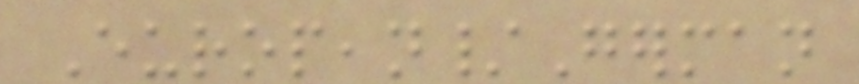European/German
